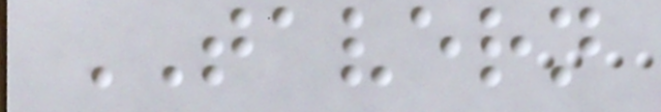TAVERN
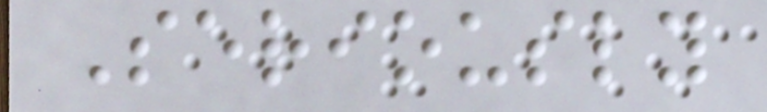Seriously
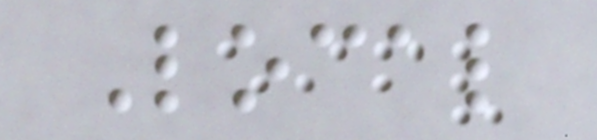Local
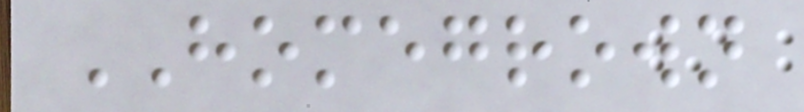HOMEGROWN
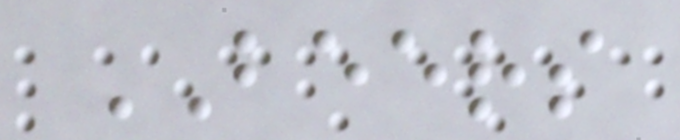BEERS
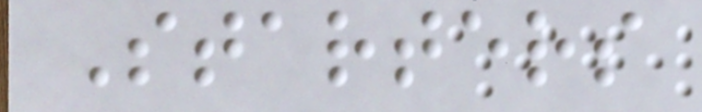Starters
